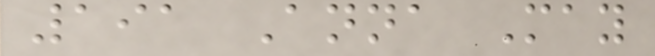191 Anna May
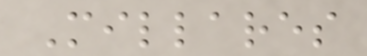Millares
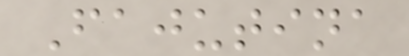Fajutina
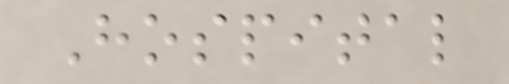Hospital
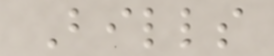Bills
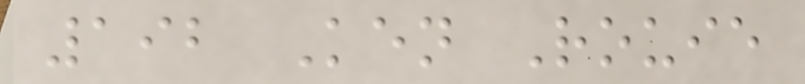192 Ken Rouie
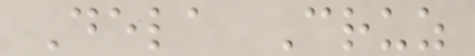Dela Cruz
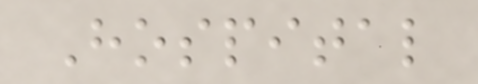Hospital
